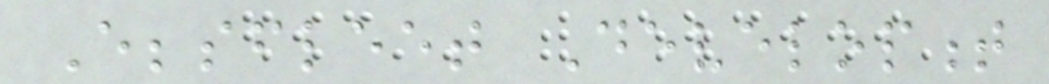Ebbsfleet Development
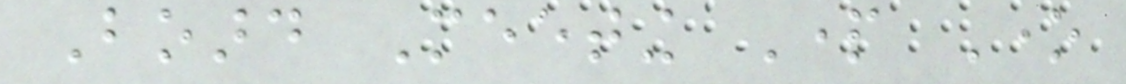Board Meeting Part One
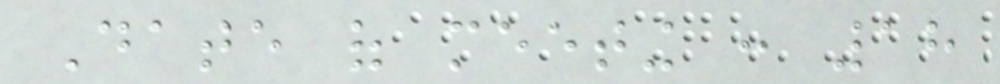Date of meeting : 18
